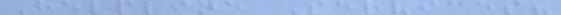Helpline Services?
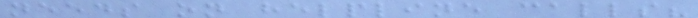needs on helpline calls?
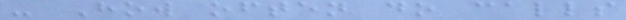- How often do calls
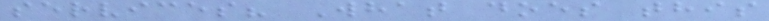services? What does this
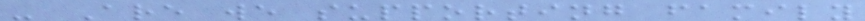- Are we supporting family
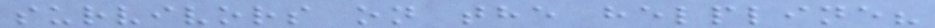survivors on the helpline?
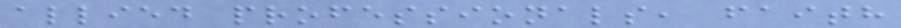allied professionals, faith
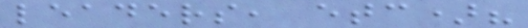leaders, etc)?
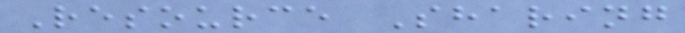Resource Sharing
